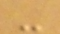-
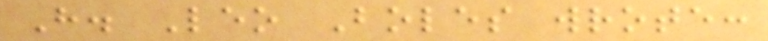H. Leo Boles wrote:
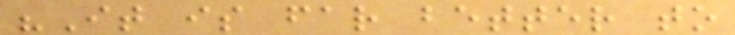"It is far better to
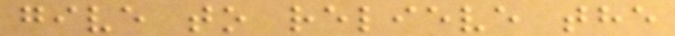give to relieve the
